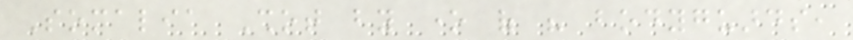Somalia Shot by one of his bodyguards,
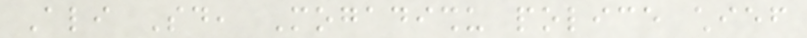Ali Said, Mogadishu police chief
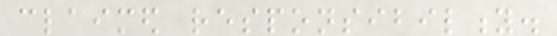claimed responsibility.
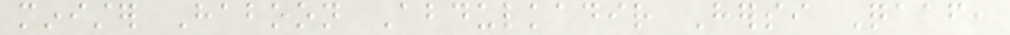minister Haboon Abdulkadir Hersi Qaaf,
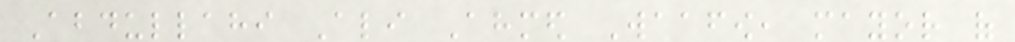Abdullahi Ali Ahmed Waafow, mayor of
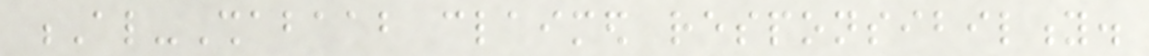Al-Shabaab claimed responsibility.
